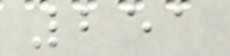251
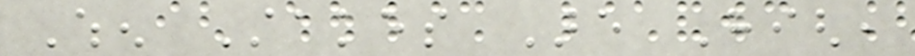When Stakes Are High,
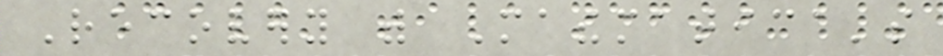Recovery with Mathematica's
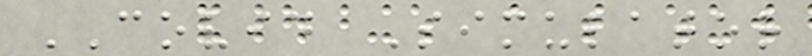COVID Simulator
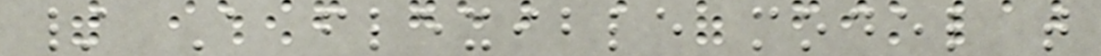/ A flexible model that
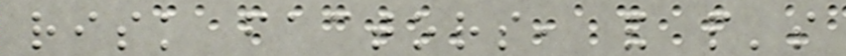risk factors, and people's
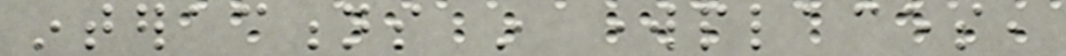interactions in workplaces,
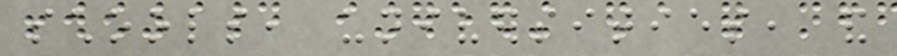schools, universities, and
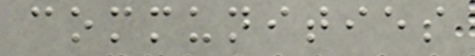communities
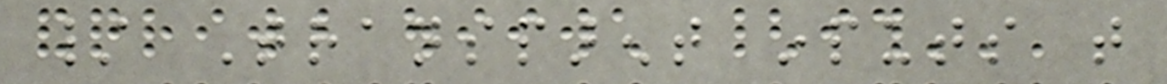/ Transparent inputs that
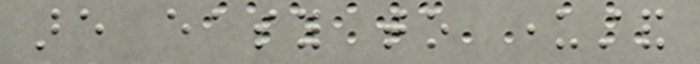are easy to understand
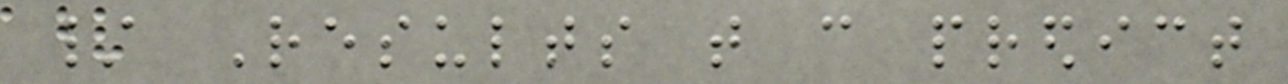/ Results that can predict
